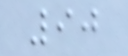90
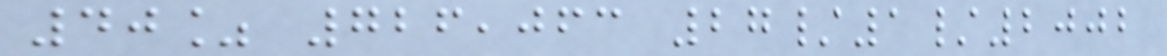40% 726,063 27/1/2002
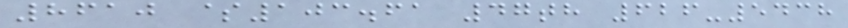8610 $103.61 47th 626-5438
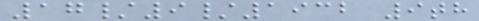17/9/1932 9th
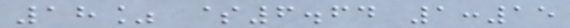18% $6.64 1:15
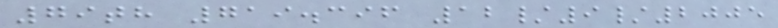79th 719.396 12/9/2005
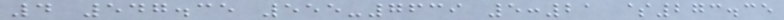4 547.35 555-7639 5:21 $273.35
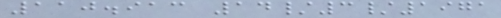110.913 14/3/1971
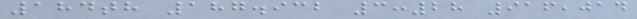184th 187.932 3:28 916,014
